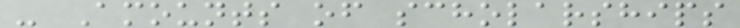- Amounts of scholarships
